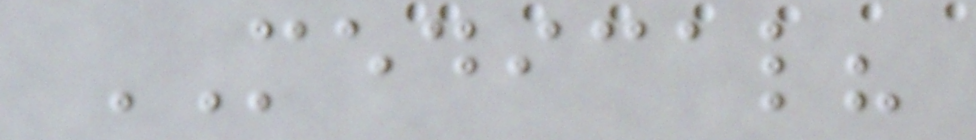MEDICAL?
